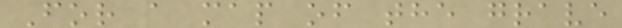For a map of the grave
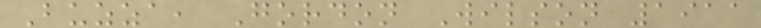Buzza, Gordon Wilson 1911
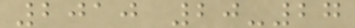2010 20-27
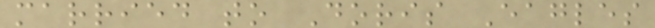married to Doris Eagles
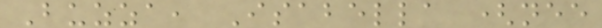Buzza, Isabella (nee
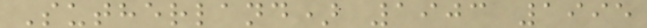Sutherland) 1903 1995
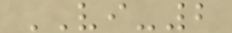VI-2
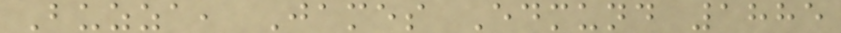Buzza, James Edmund 1885
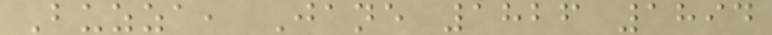Buzza, Jane 1826 1894
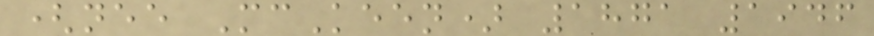(nee McKeen) 1871 1946
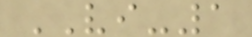VI-1
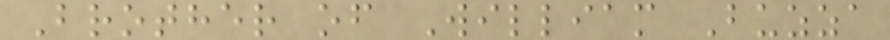Brother of William Buzza
